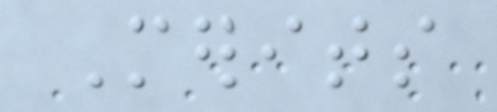Merits
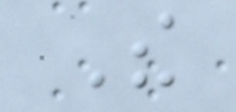The
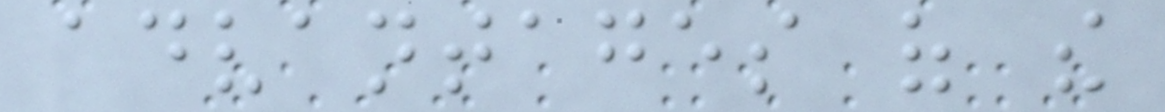advantages of the
